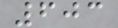603
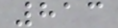813
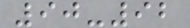90-92
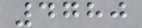4780
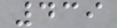439
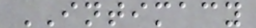INTIMACY
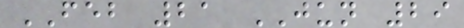FEB 21 JUN 29
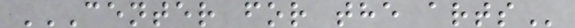CENTER FOR THE ARTS
